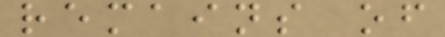remains of
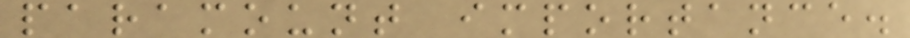paramount importance.
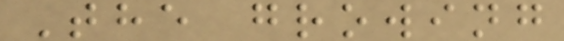The growing
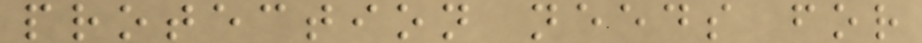protection needs for
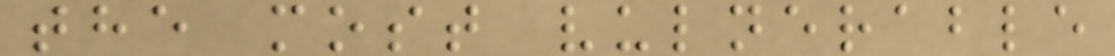the most vulnerable
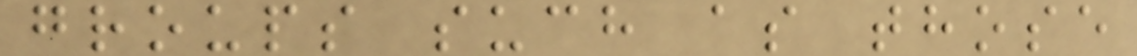groups such as those
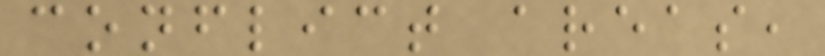conflict areas,
